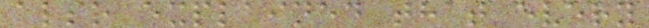also explained that every
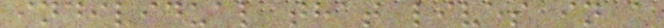individual that lives in a
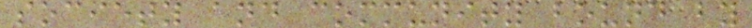society and community bound by
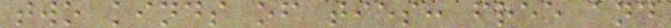two kinds of ties: free and
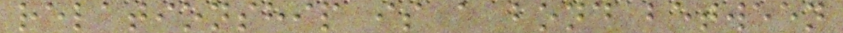relationship is a bond between
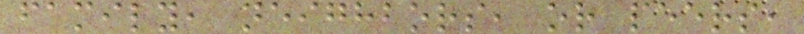family, neighbors, or peers,
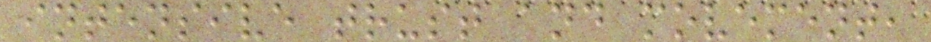intensive trust and movement,
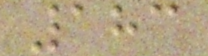183
